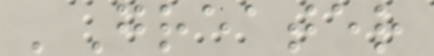'Greater
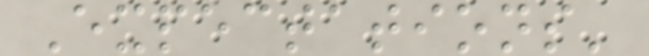Expectations'
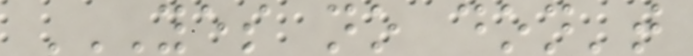YES NO DON'T
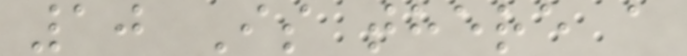10 Is there a
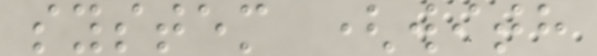system (with
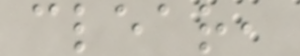clear,
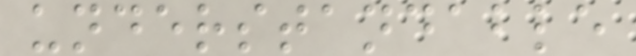understandable
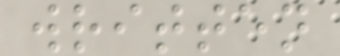written
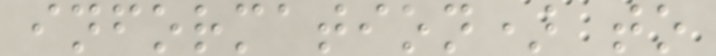information) to
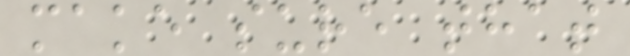make sure that
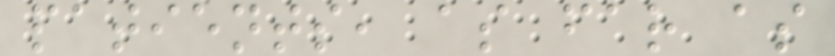patients, as far as
